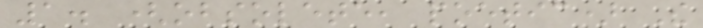1. (obsolete, poetic) The
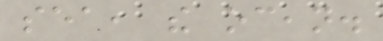sea, the ocean.
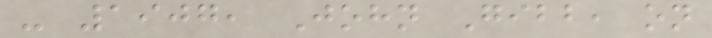- 1907, John Gibb, on
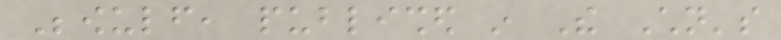Beowulf, published in The Children's
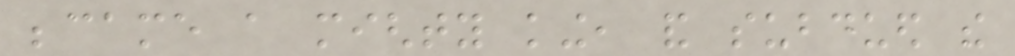became a mighty king, and subdued the
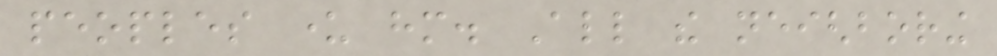peoples under him. All the neighboring
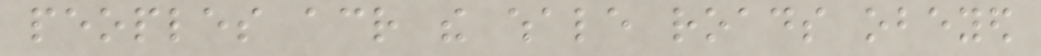peoples across the whale roads obeyed
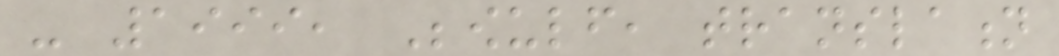- 1999, Beowulf, translation
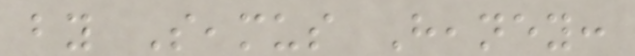by Seamus Heaney:
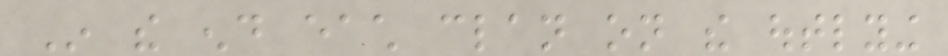In the end each clan on the outlying
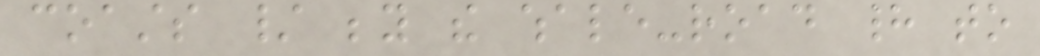coasts / beyond the whale-road had to
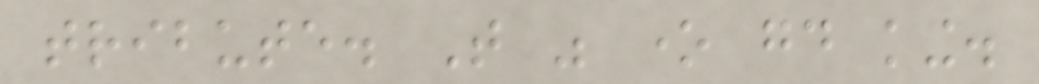tribute. That was one good king.
